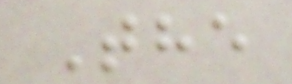The
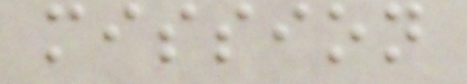mission
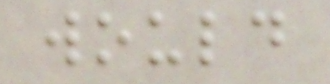would
